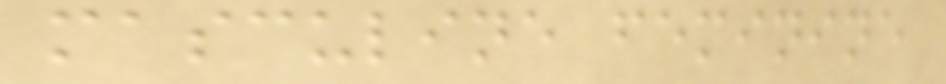masculine feminine
